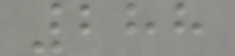288
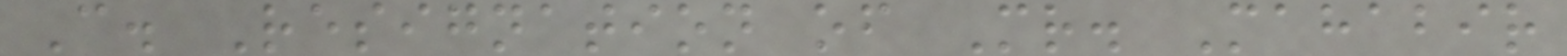C. Resignation of Mr. Mahabir
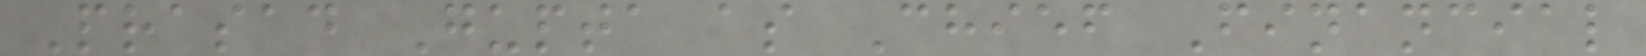Prasad Gupta as Chief Financial
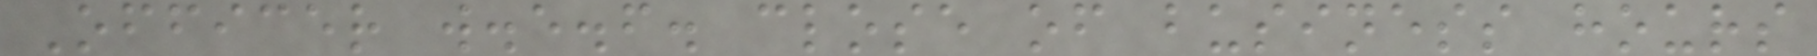Officer w.e.f. close of business hours
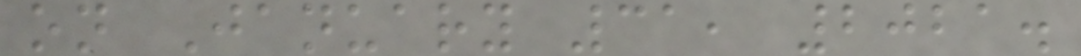on January 31, 2021.
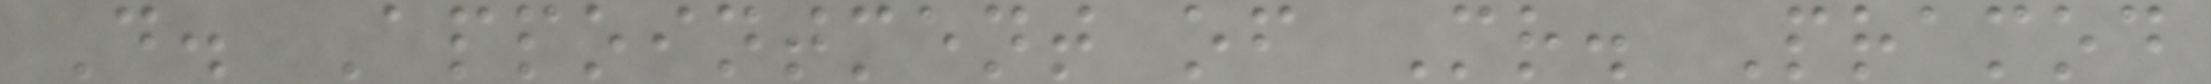D. Appointment of Mr. Pramod
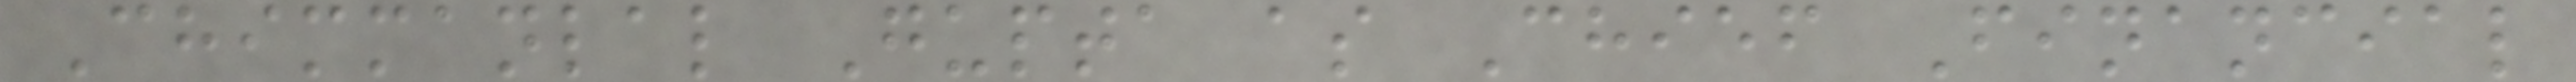Chimmanlal Gupta as Chief Financial
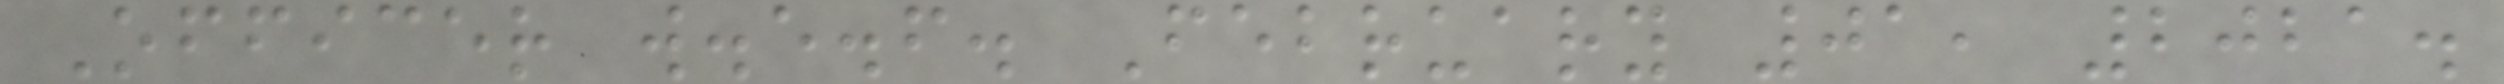Officer w.e.f. February 01, 2021.
